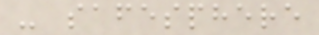- safesphere
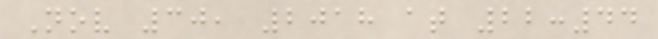Nov 30, 2018 at 22:44
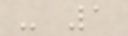- 1
